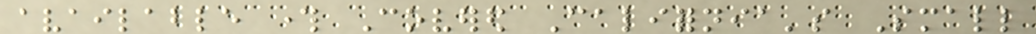available through Covered California's Small
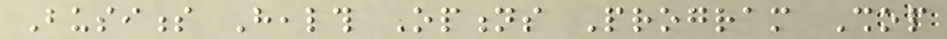Business Health Options Program Shop
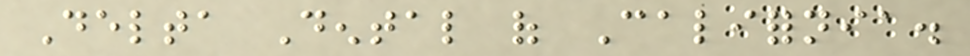Delta Dental of California.
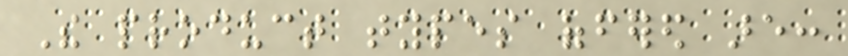The product types offered are:
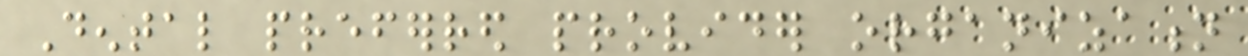Dental preferred provider organization
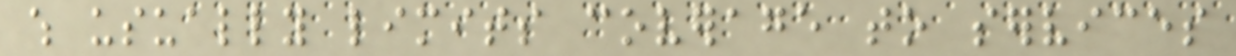which usually limits coverage to services
